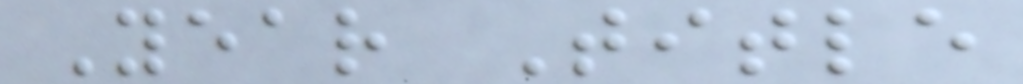Year Title
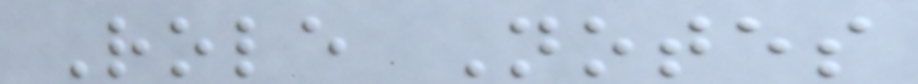Role Notes
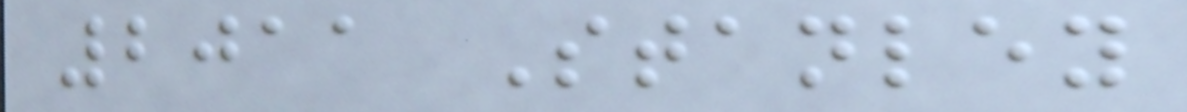2011 Stanley
